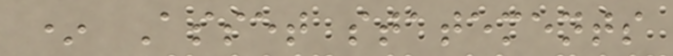* Asset statements
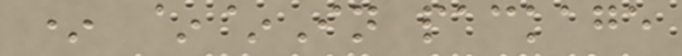* ~~In package
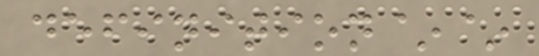definition~~
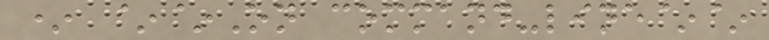* ~~On command-line~~
